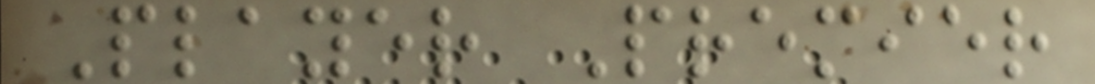Player Premier
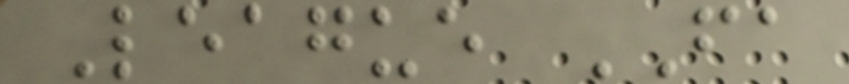League FA
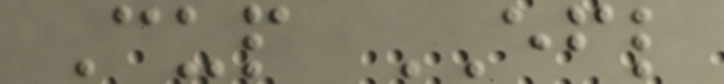Cup EFL
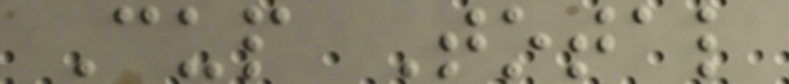Cup Total
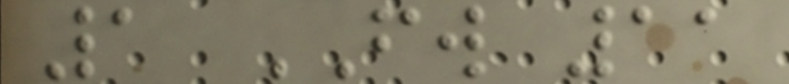1 FW 11
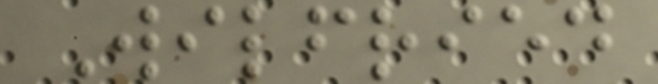Wilfried
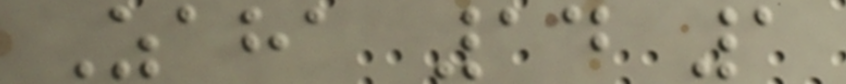Zaha 14 1
